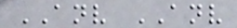ANV ANV
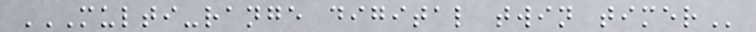MULTI-RANGE DIGITAL TWIN TIMER
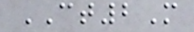CT2M
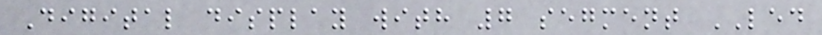Digital display with 7 segment LED
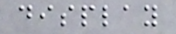display
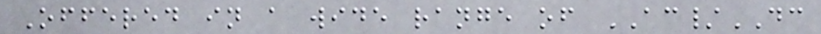Offered in a wide range of AC/DC
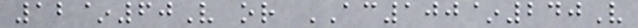12~60V or AC100~240V
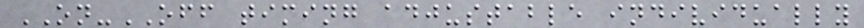ON-OFF timing adjustable individually
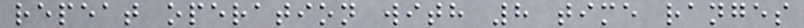repeat operation with 8 time ranges
